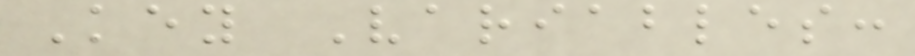Key Variables:
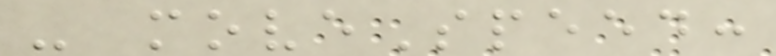- moveSpeed:
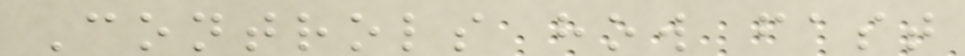Controls how fast
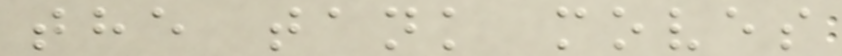the tank moves
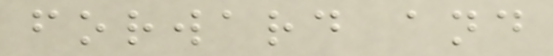forward and
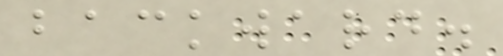backward.
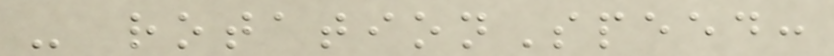- rotationSpeed:
